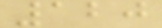120
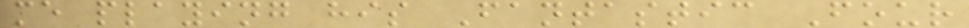me playing his Fantastic Four
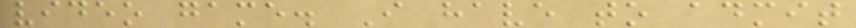video game. I have to admit
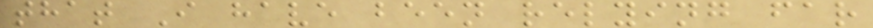that I have been relying far
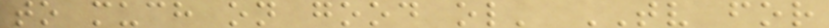to much on good ol' TV for
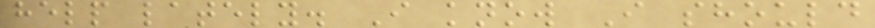help lately. I know I should
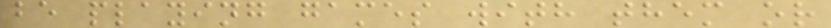be playing games with them or
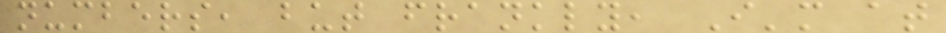numbers, but frankly, I'm at
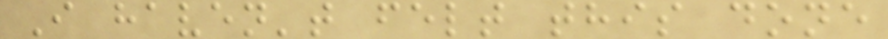I haven't felt this done
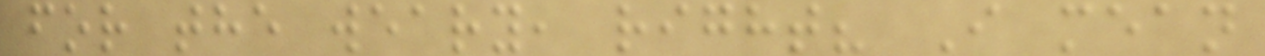for the weary, right? I mean
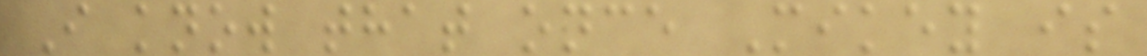I know that once Mikey is
